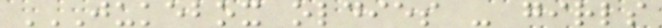JUKEBOX OLDIES - GIRLS
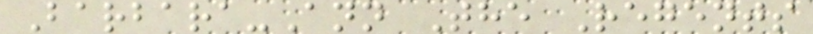Barbara-Ann The Regents
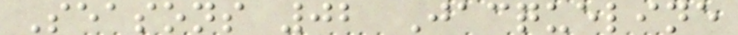Seasons 02 Jacqueline
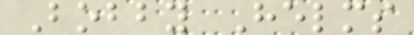Bobby Helms
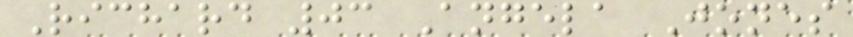Richard 03 Angela Jones
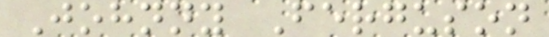Johnny Ferguson
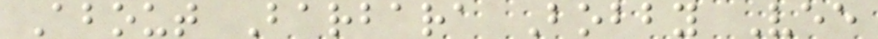About Barbara Bobby Vee
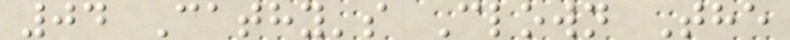04 Cathy's Clown The
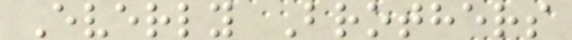Everly Brothers
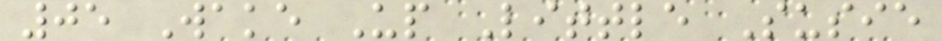05 Wake Up Little Susie
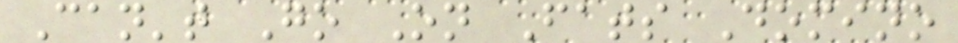Can't Go On Fats Domino
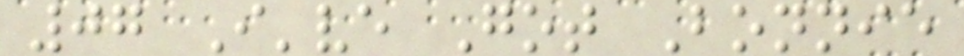07 I've Got Bonnie
